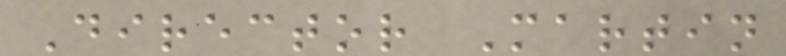Director Martin
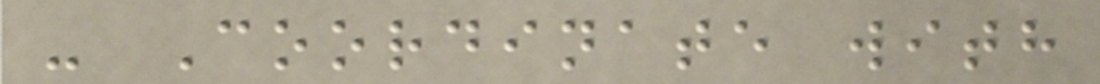- Coordinate with
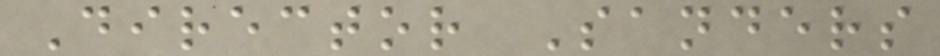Director Sanders
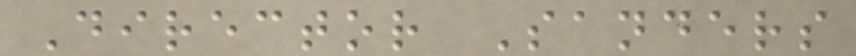Director Sanders
